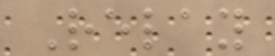Relay
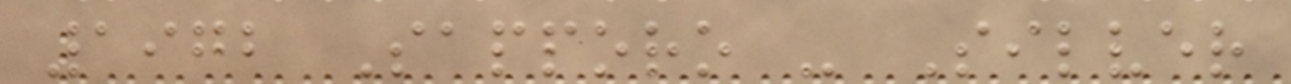1972 Sapporo - Silver
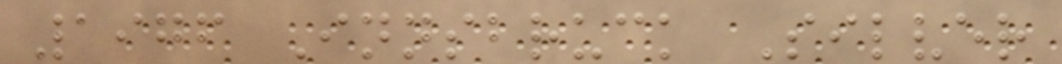1976 Innsbruck Silver
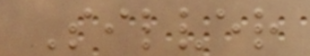Silver
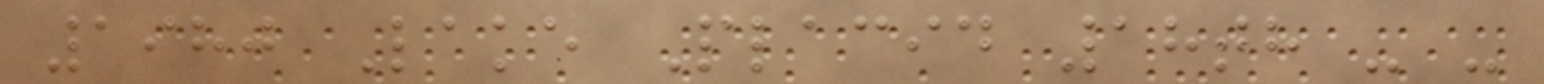1980 Lake Placid 18th - -
